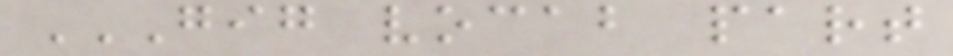GIG VOCAB PART
